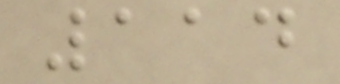114
